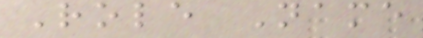Role Name
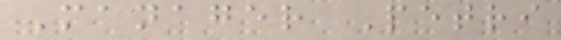Manager Petri
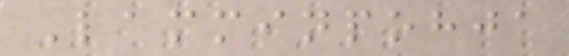Lamminpohja
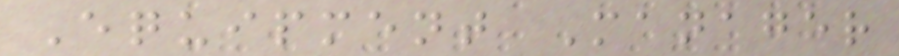Equipment Manager
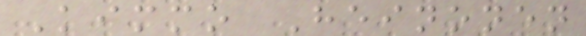Kimmo Heinonen
